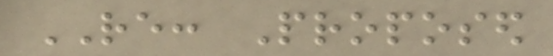RE: Proposed
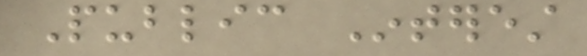Public Interest
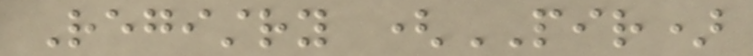Registry (PIR)
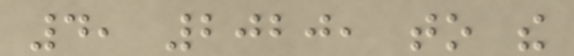4, 2020, to the
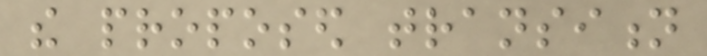the proposed transition
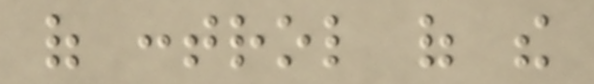of control of the
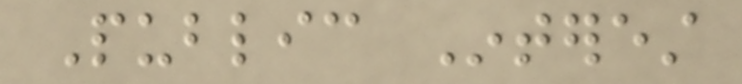Public Interest
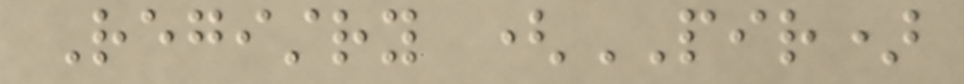Registry (PIR)
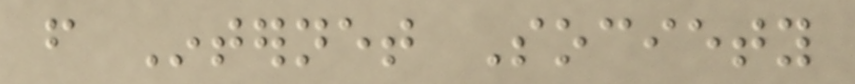from Internet Society
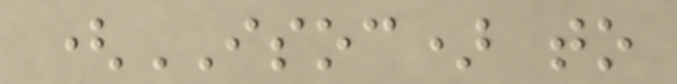(ISOC) to
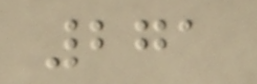271
